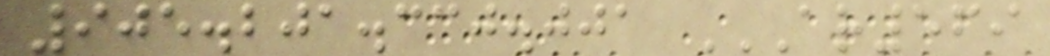905.201.330.001 AR569
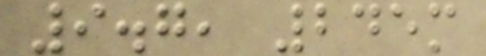9.7, 245m
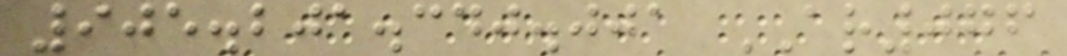905.201.340.001 AR076
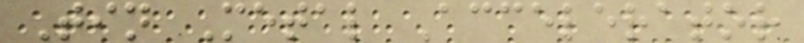Tin Metal Accelerator
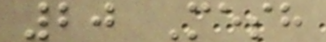20 Mesh
